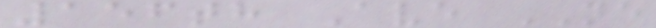156th Ave NE
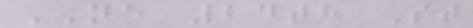NE 24th St
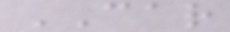CAR
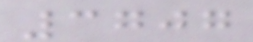3707
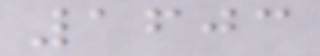1603
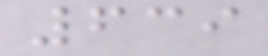639
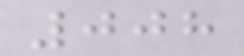008
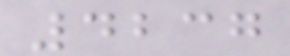4237
